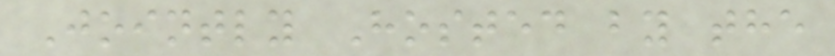Jointly Hosted by the
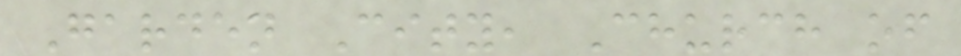Garden City, Church of
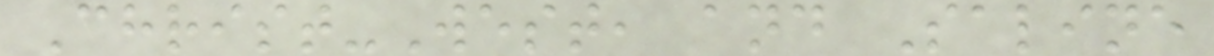Christ-West, and Saline
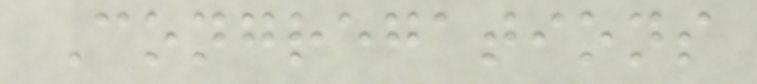Congregations
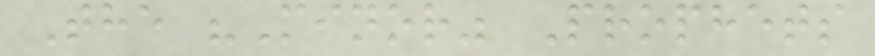The "Minor" Prophets
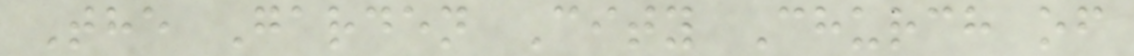The Garden City Church of
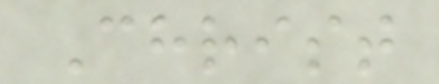Christ
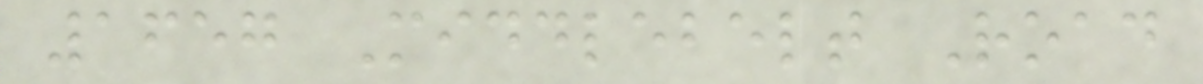1657 Middlebelt Road
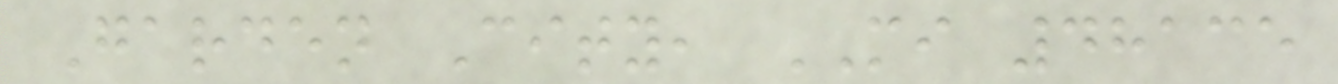Garden City, MI 48135
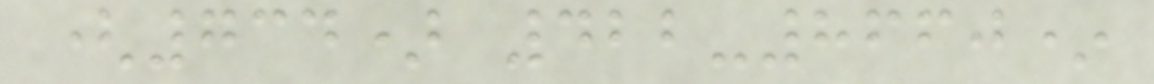(734) 422-8660*
